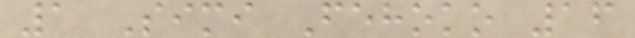1 Simi Fehoko 16
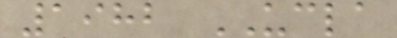1982 UCLA
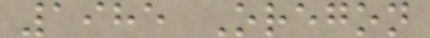1985 Oregon
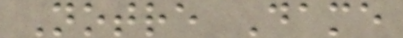Notre Dame
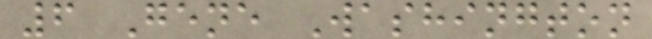6 Gene Washington
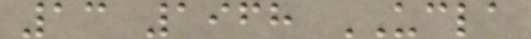13 1968 UCLA
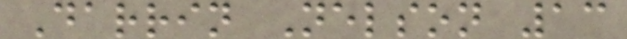Darrin Nelson 13
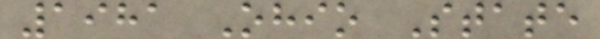1981 Ohio State
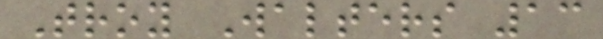Troy Walters 13
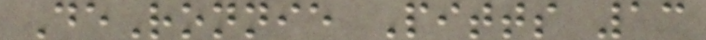DeRonnie Pitts 13
